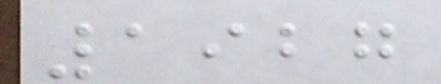1927
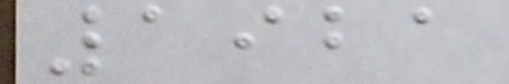1921
